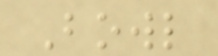Bowl
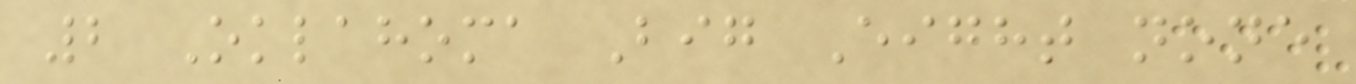2 Oklahoma Big Eight none
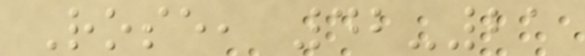Rose, 42-21
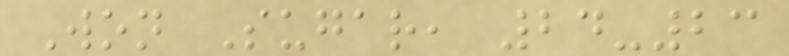Won Sugar, 24-23
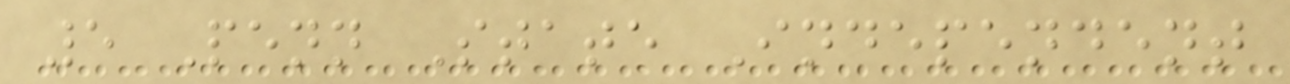5 Penn State Independent
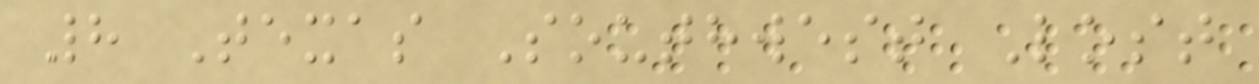8 Texas Southwest Lost
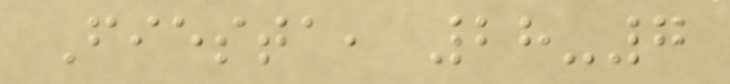Fiesta, 28-7
